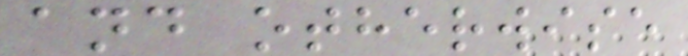and otherwise
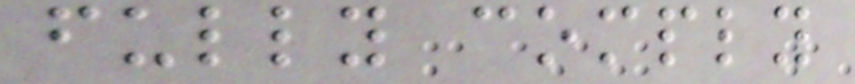fully comply
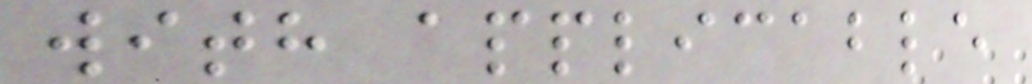with applicable
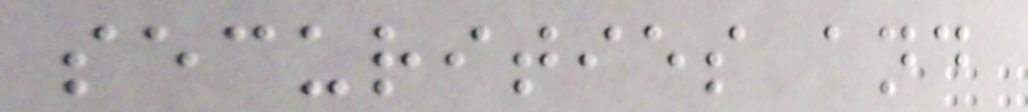securities and
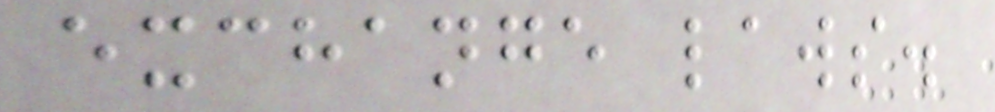exchange laws.
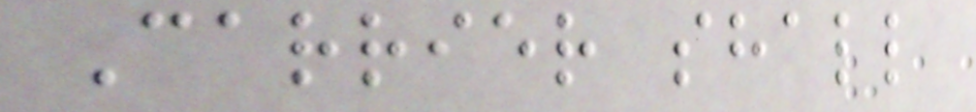Carrier shall
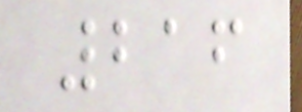216
